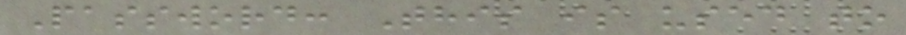Password: This is used to
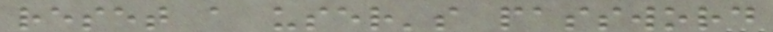reset a user's password
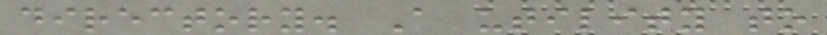directory. A utility to
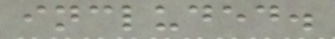included.
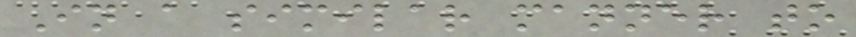In a similar manner to
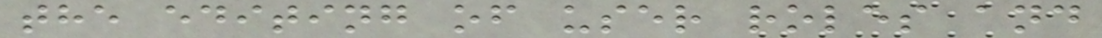the editing of user roles and
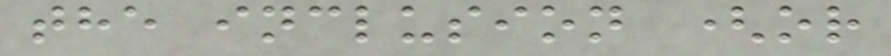the inclusion (or
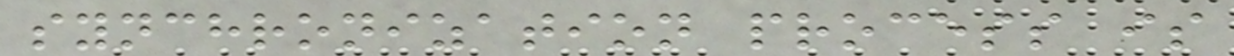synchronization process is
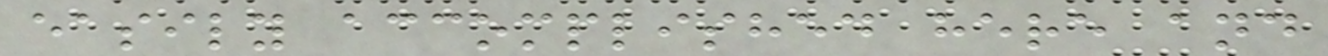easily accomplished here and
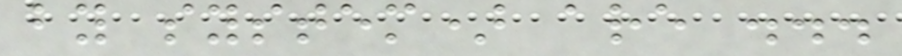by system) are ...
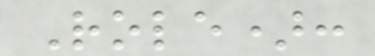Role):
